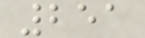251
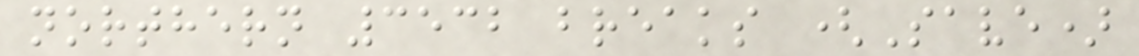northern 3532 breaks (Save)
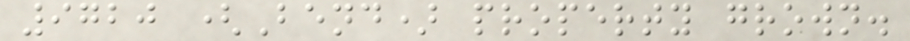9720 (Bend) property grown.
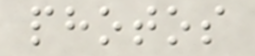photos
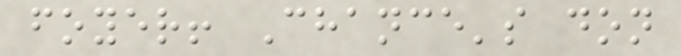foyer! Chance's don
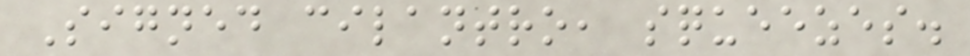Signed cilantro, squeezes.
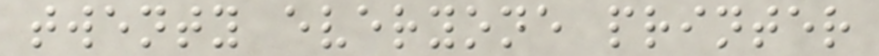twenty everyone printer
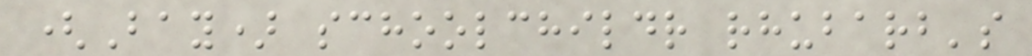(Bay) schoolchildr rhubarb's
